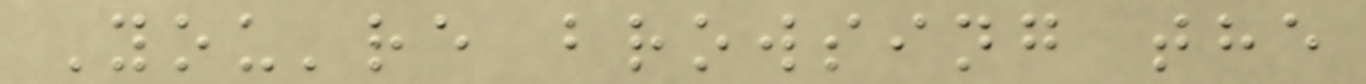You're browsing the
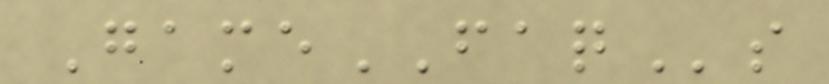GameFAQs
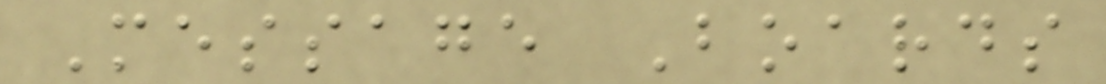Message Boards
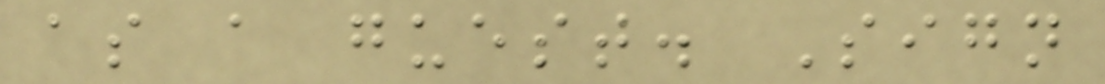as a guest. Sign
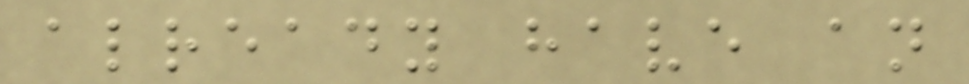already have an
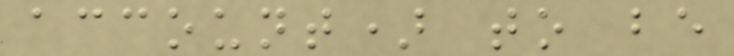account) to be
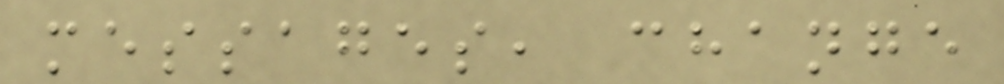messages, change
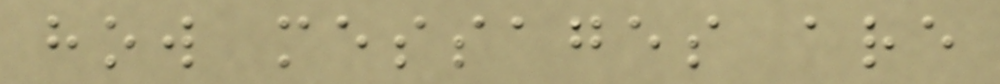how messages are
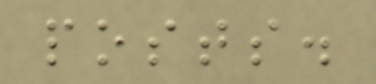posts.
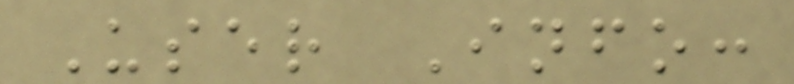User Info:
